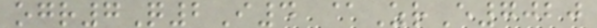ogr7Q2I4 @ZrE7020
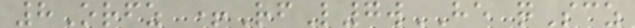8Orfz +RfL7wHE qScz
